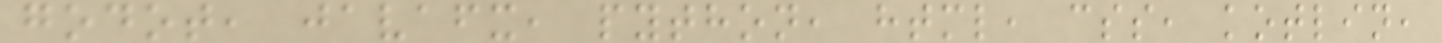godot, javafx, python, html, css, kotlin,
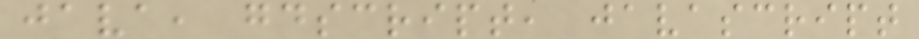java, gdscript, javascript
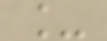_
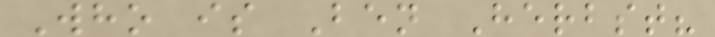Who is Ben Herbst?
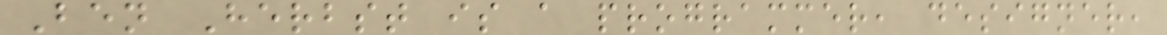Ben Herbst is a programmer, designer,
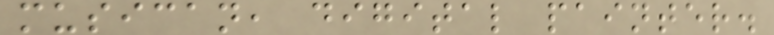musican, digital painter.
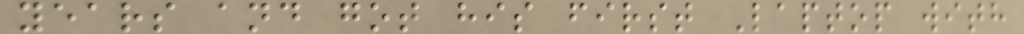years and got his first Laptop with
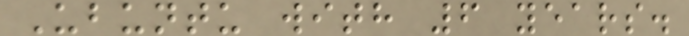Ubuntu with 6 years.
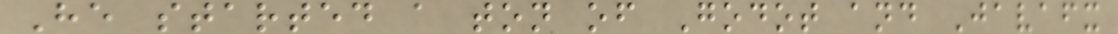He started a ton of Godot and Javafx
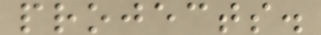projects.
